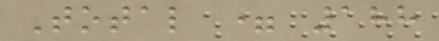Total = 188
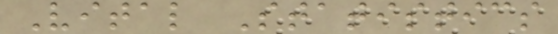Vital Statistics
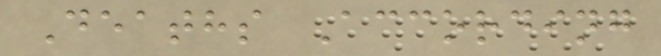Deaths According
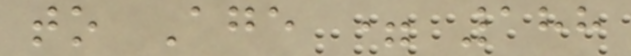to Age = 188
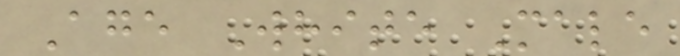Age White Male
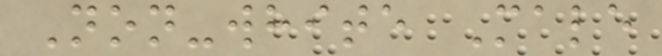Non-white Male
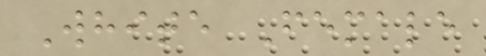White Female
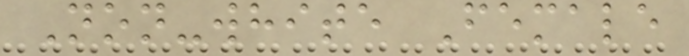Non-white Female
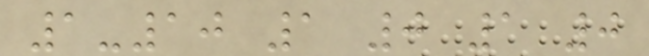1-10 1 0 1 0
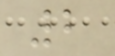2
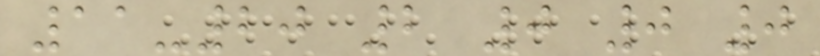11-20 2 0 0 0
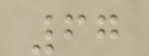67
